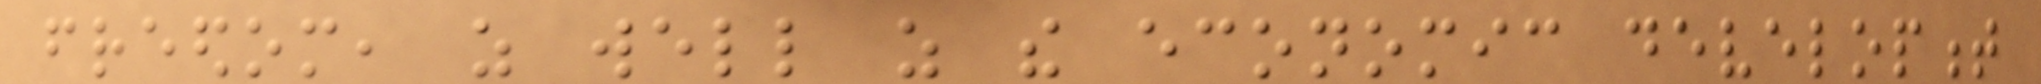freedom, as well as the economic development
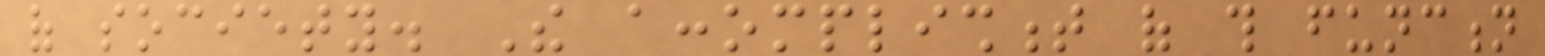of society. The accomplishment of this function
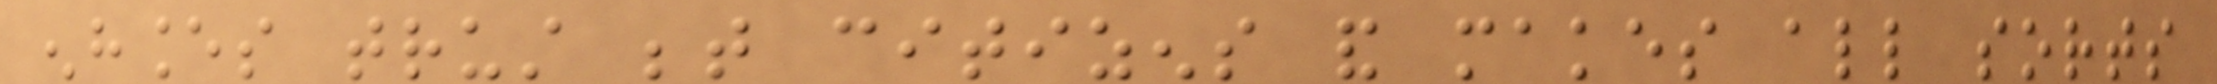enhances trust between citizens and makes all sorts
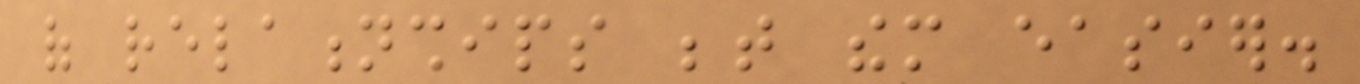of relationships between them easier.
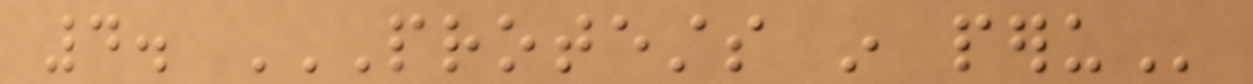4. PROTESTS IN PERU
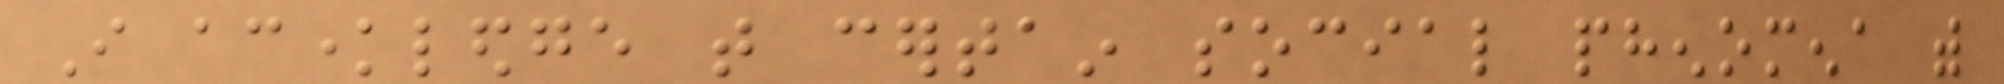I acknowledge that certain social phenomena with
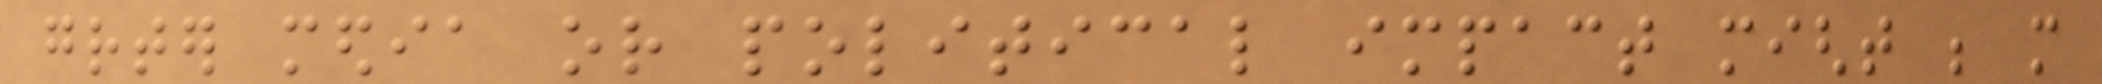greater media or political impact might be more
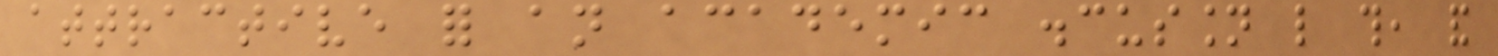attractive for an academic discussion like this, and
